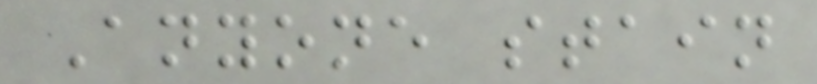Anyone stain
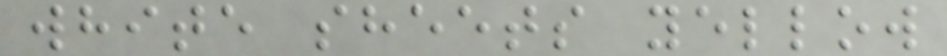white sheets yellow
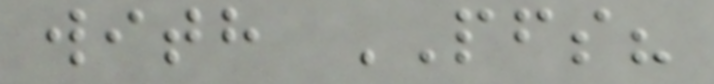with PFS?
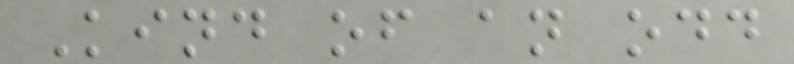Kind of an odd
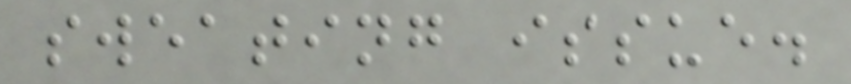sweating issue.
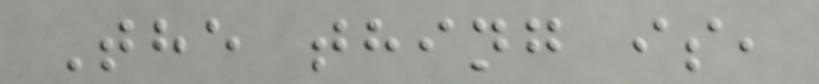The thing is,
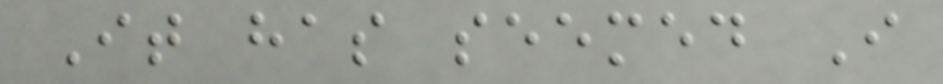It has seemed I
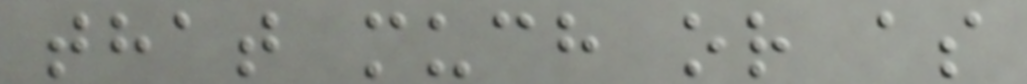that much or as
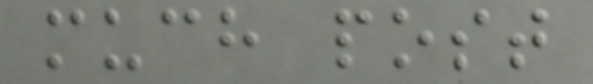much post
